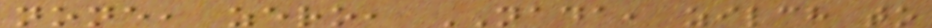none, zero, NADA, zilch to
